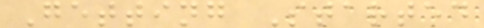Getting Started
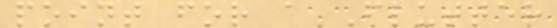point for a Flutter
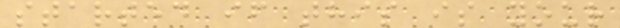started if this is your
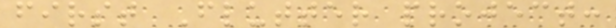first Flutter project:
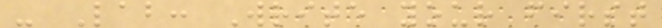- Lab: Write your first
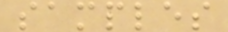samples
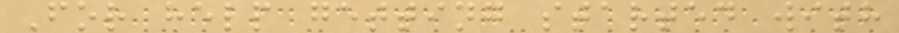For help getting started with
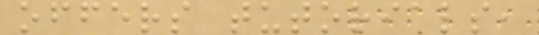offers tutorials,
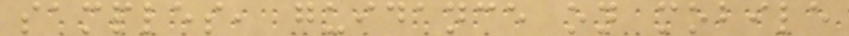samples, guidance on mobile
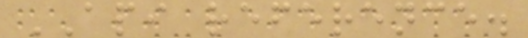API reference.
